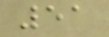51
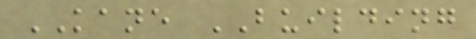KANE BUILDING
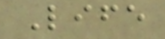Life
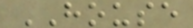HOUSE
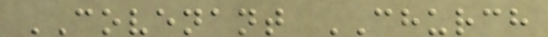COVENANT CHURCH
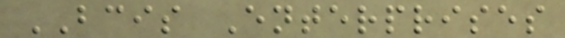BCIS Enterprises
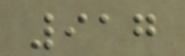917
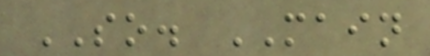SO. MAIN
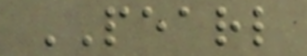PEARL
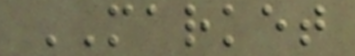MARKET
